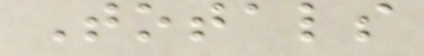Totals
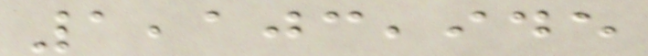1,103,945
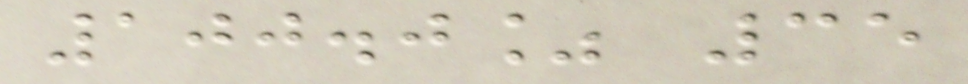100.0% 35
